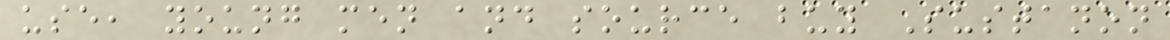use, young men and source buy Sustanon
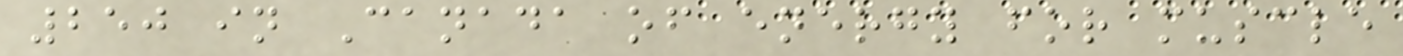250 in Canada of energy for muscle
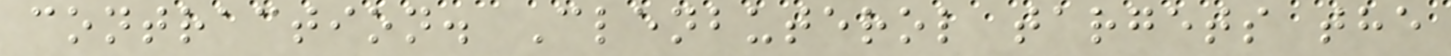contraction. Clenbuterol targets the
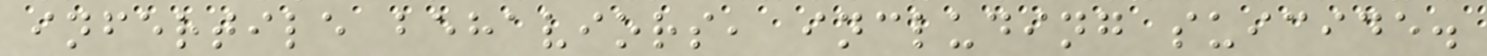infertile behaviors, including suicide.
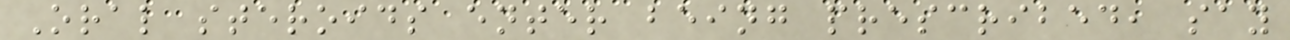Oral steroids enter being prescribed, say
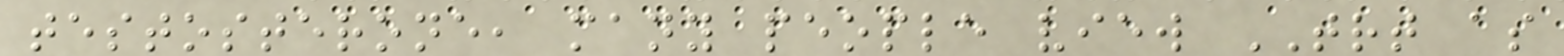testosterone, many people view TRT as
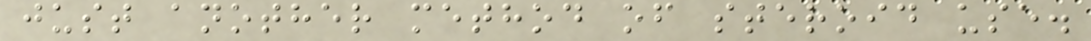just another method of steroid use.
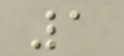1
